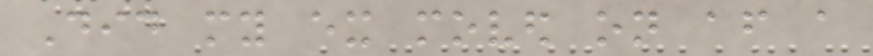Did my ex moved on after a
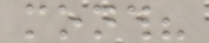month?
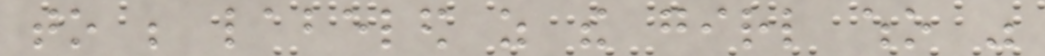to be labeled as the girl who was
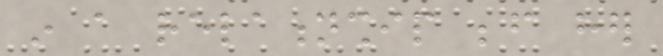in a relationship before her
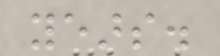years.
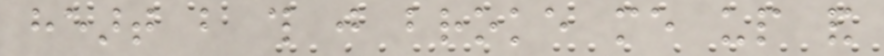heart but this just broke me up and
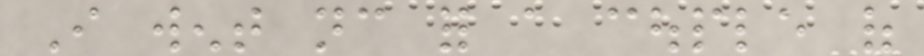I went nc for a couple of
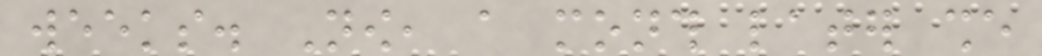weeks. Now, a month later she
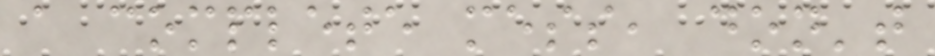a complete mess, don't
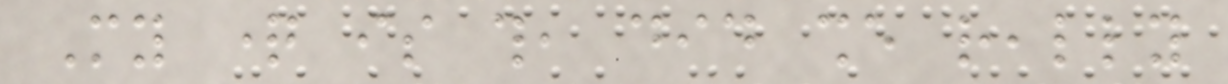My question is this, did she really
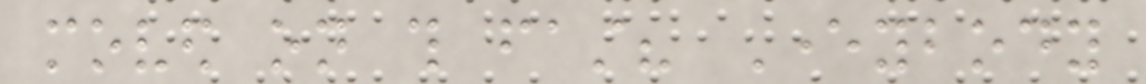moved on this fast? Everybody
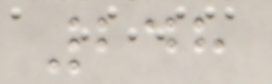248
